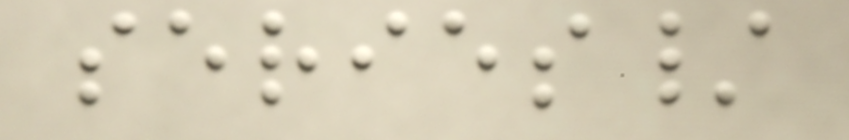series/
